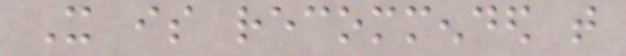It is recommended that
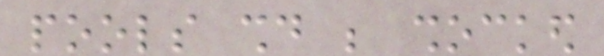pools should be shocked
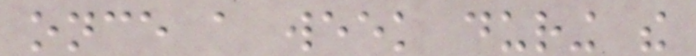once a week during the
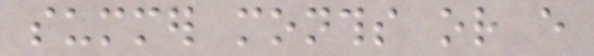summer months or every
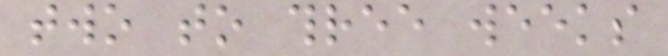two to three weeks
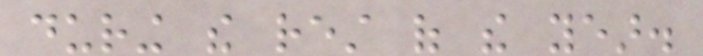during the rest of the year.
